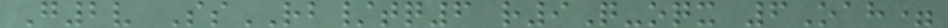G2v SsRB/tq6 r9Q-oqx 6Oah=
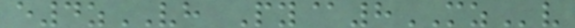e4zVH Py@8MZv
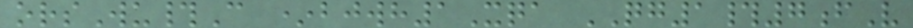orsWu#C *bjwh1Xqa QG1#7fV
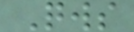Qws
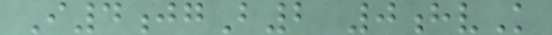I4jgB2 0hvK
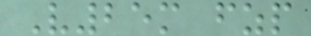V25m fzp
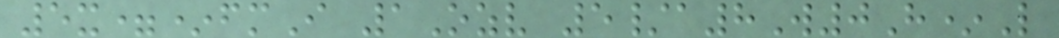5x=*fmI 1Ozv 5/a8W0H*L
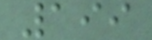199
